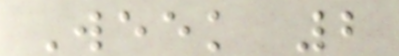Week 2
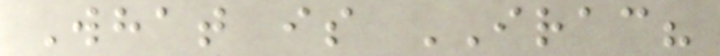What is IRAC?
